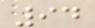94
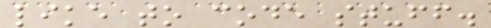like to code stuff.
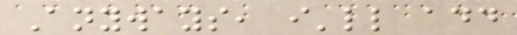Anyways, i'll add
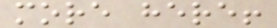more here!
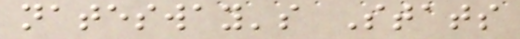natesway's Stats
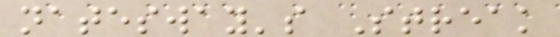natesway's Streak
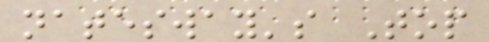natesway's Top
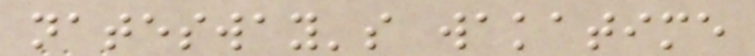natesway's wakatime
